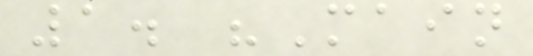1. "Main
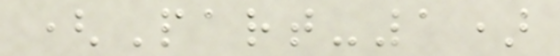(Part-1)
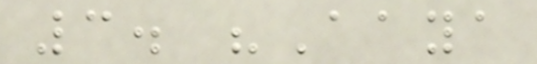3. "Aaya
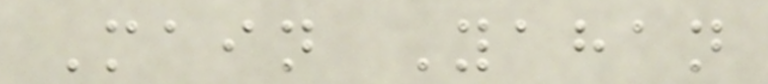Main Yahan
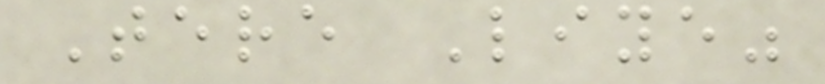Tere Liye"
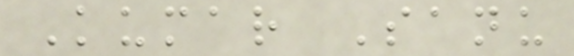Kumar Sanu
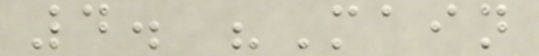4. "Main
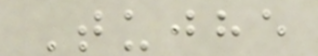Tujhe
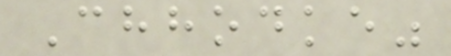Chhodke"
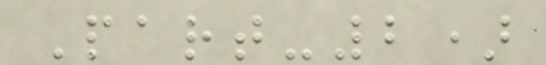Part-2)
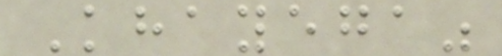Khayega"
